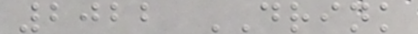2022 DRINK
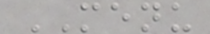MENU
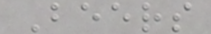Beers
